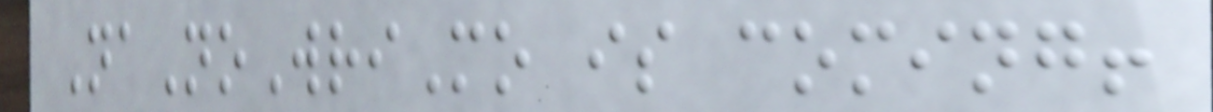NaNoWriMo is coming!
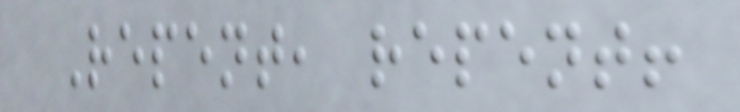Repent, repent!
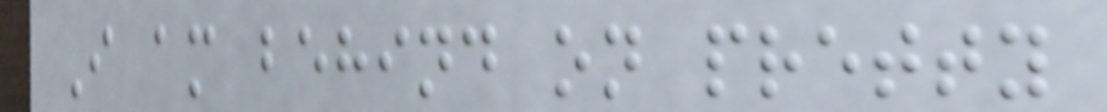I am behind on pretty
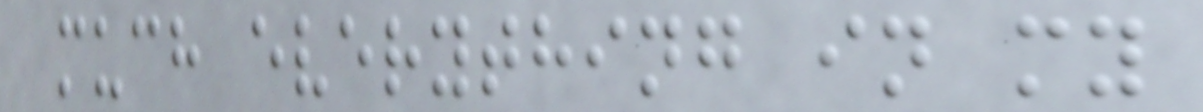much everything in my
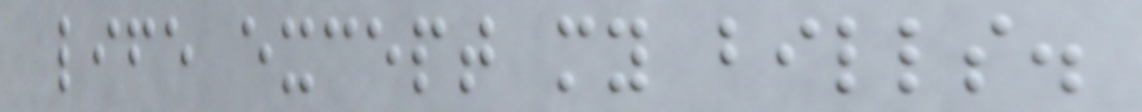life except my bills.
